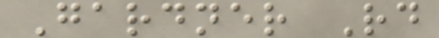Gardner Rd
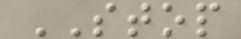STOP
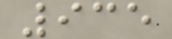935
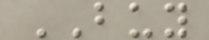BUY
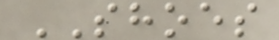SHOES
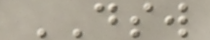DSW
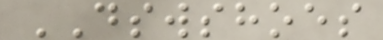DSWSHOES
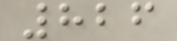826
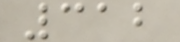312
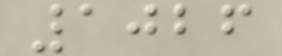1026
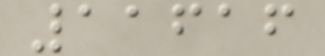11616
